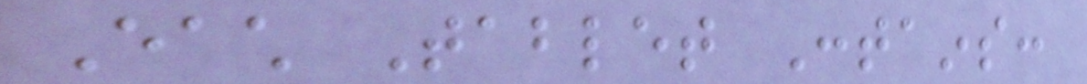Each Tablet Contains:
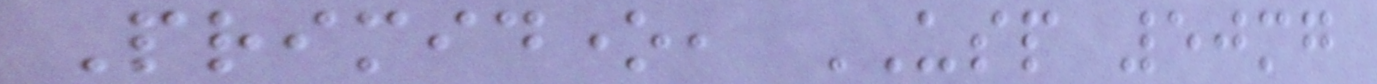Primidone, USP 50mg
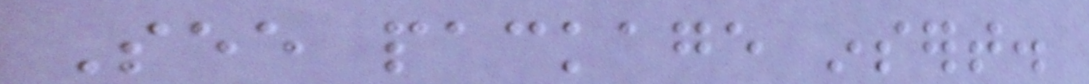See package insert.
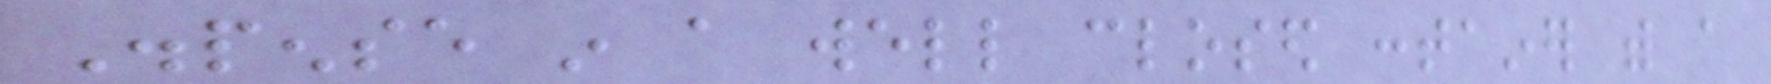Dispense in a well closed container with a
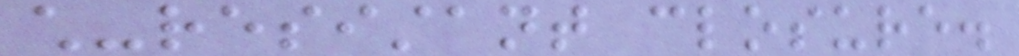child-resistant closure.
